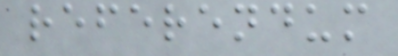referendum
